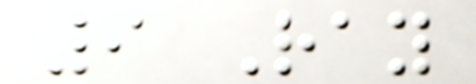9 Ray
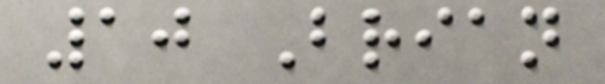10 Brian
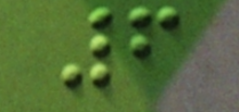6
